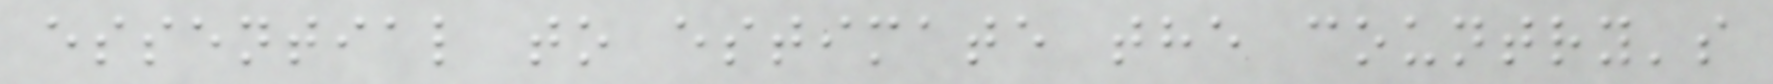essential to estimate the country's
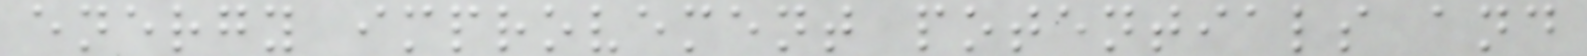energy improvement potentials and
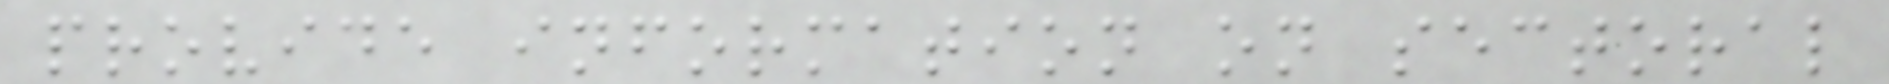provide information on sectoral
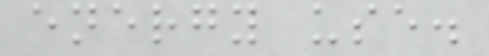energy use.
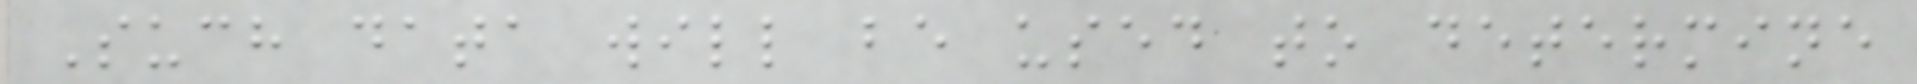Such data will be used to determine
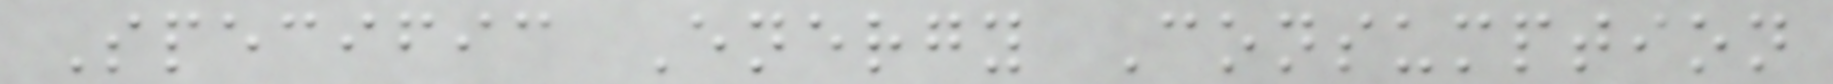Specific Energy Consumption
